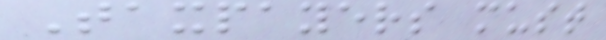Taxpayers must
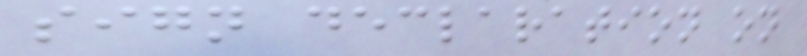sign declaration on
